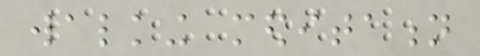walking meditation
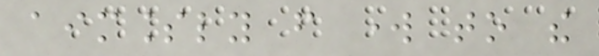aimlessly from work to the
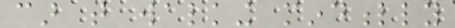car that walking mindfully
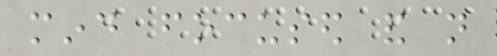mind focused and not
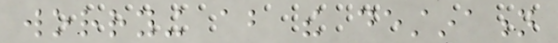worrying about the destination
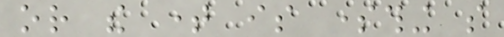or the time is something so
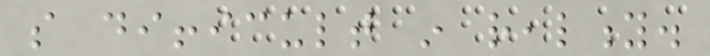so difficult in reality.
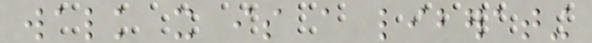walk it is a liberating
